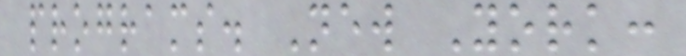programs. New York:
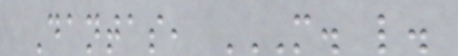Dantas, M. L.
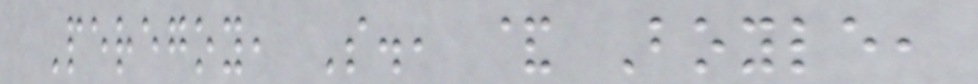Peregoy, S., & Boyle,
